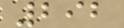292
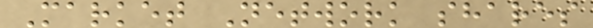Market Network shares
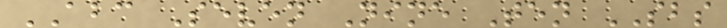ABC Seven Nine Ten SBS
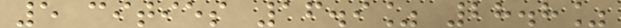5 cities 16.9% 28.8%
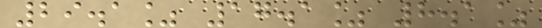29.1% 17.1% 8.1%
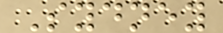Sydney
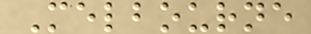Melbourne
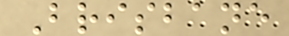Brisbane
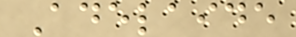Adelaide
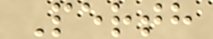Perth
